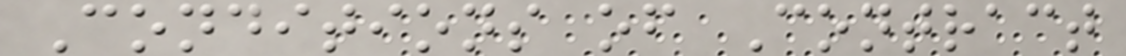Conditions of Contract
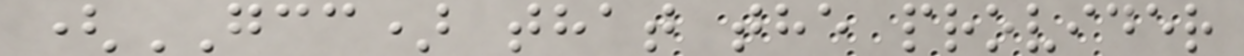(GCC) that the provider
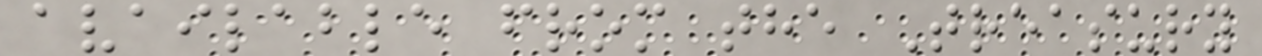available from the Treasury
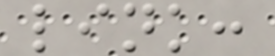link:
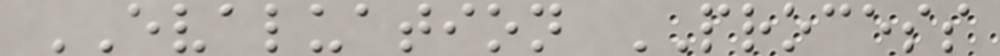EVALUATION PROCESS
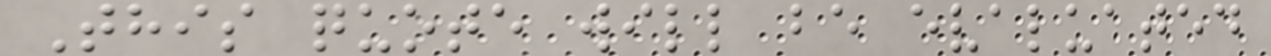This quote will be evaluated
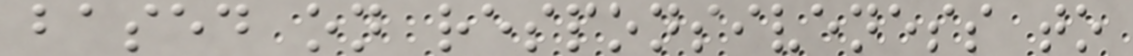based on responsiveness to
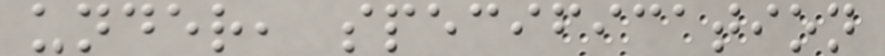under, specification
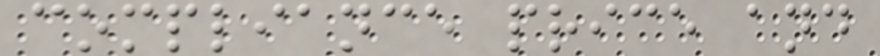compliance price and
